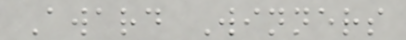Award Winners
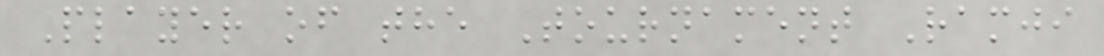Player of the Tournament Ramji
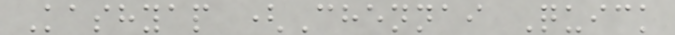Kashyap (Chennai Quick
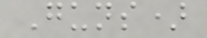Guns)
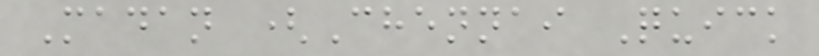Madan (Chennai Quick
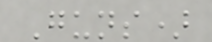Guns)
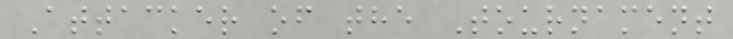Attacker of the Tournament
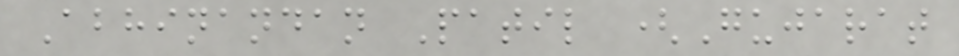Abhinandan Patil (Gujarat
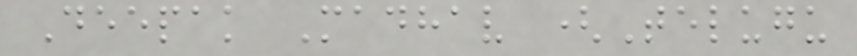Deepak Madhav (Telugu
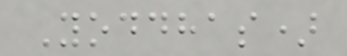Yoddhas)
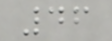46
